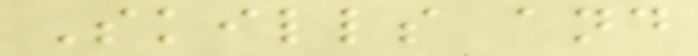Skills and
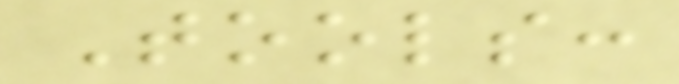Tools:
